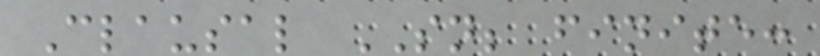Clausal SN; finite:
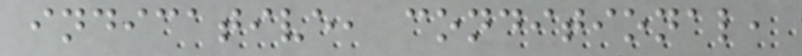indicative, conditional,
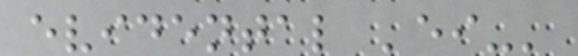evidental 'ei-'
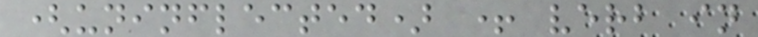(uninflected) + verb in
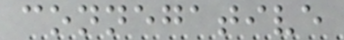connegative
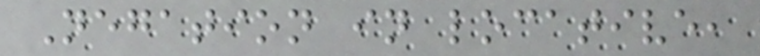Negation in locative,
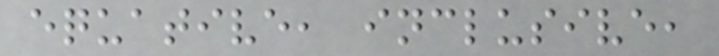equative, inclusive,
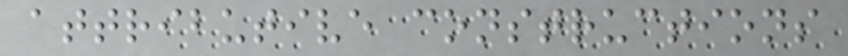attributive constructions
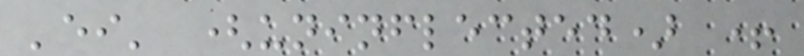'ei' (uninflected) +
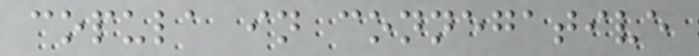copula in connegative
